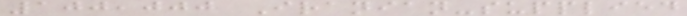100,000 Iranian-supplied
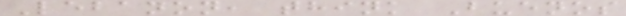Lebanon, think Buenos
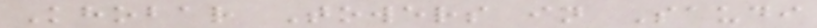Khobar Towers in Saudi
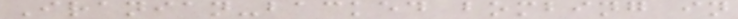Iranian-backed bombing in
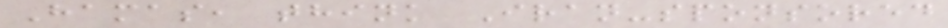Hamas, think Iran-sponsored
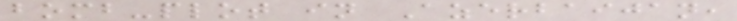bomb-plot in Azerbaijan,
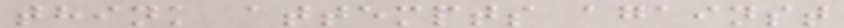think attempts against
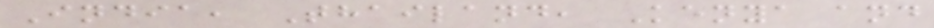India, Thailand, Kenya and
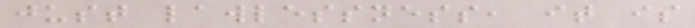just lawlessness, it is
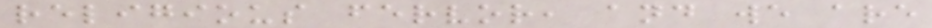religious fervor, and we are
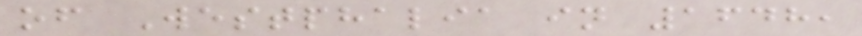of Westphalia in 1648,
